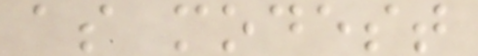as modest
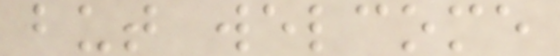but welcome
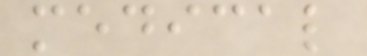medical
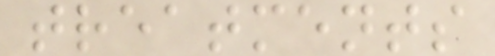treatments
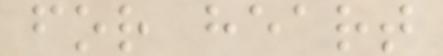for heart
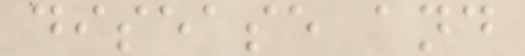disease and
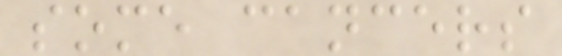some cancers
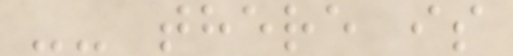-- there is
